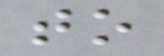to
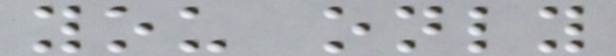you only
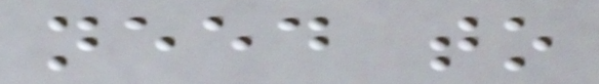need to
